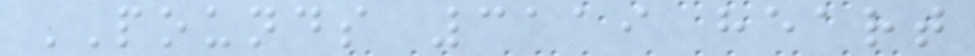POUNDS 3119 heart
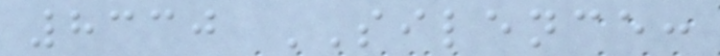8330 SILENCE:
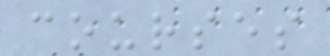courses
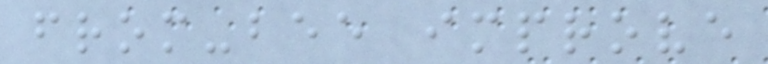from-bee improve
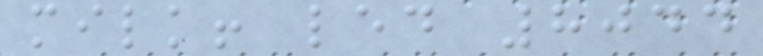milk! led 8044
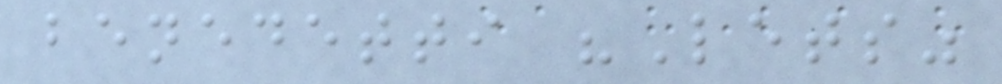benedetti "Lets"
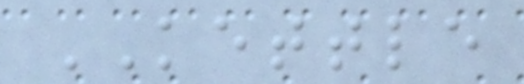KETTLE
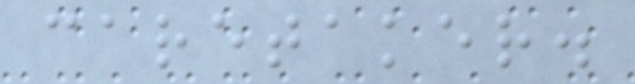caretaker.
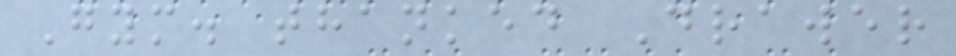Gym. thanked Drawer
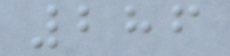286
